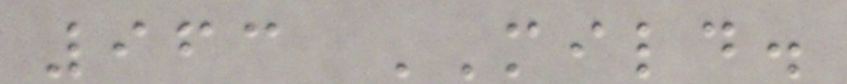963 MILD.
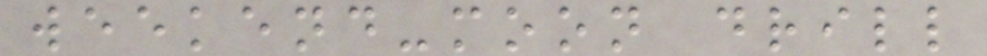weekend-moon drill
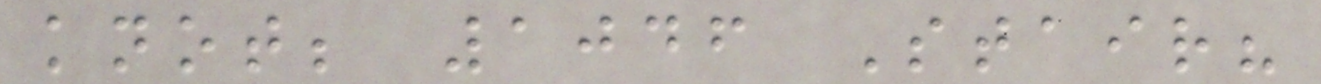knot; 1046 Stair?
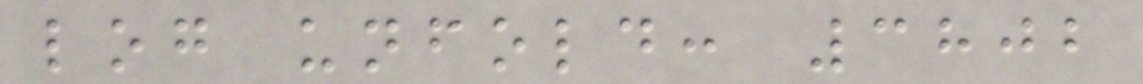log unfold: 3802
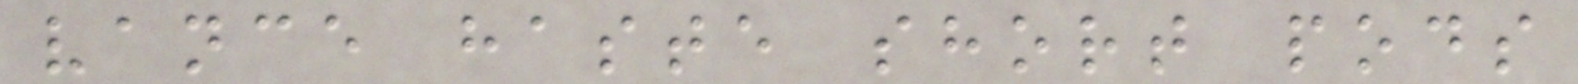vance haste short pods
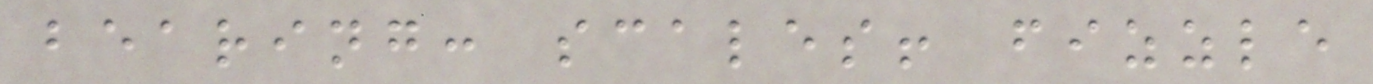bearing: scales! fizzle
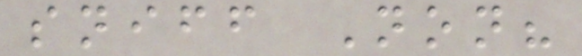sniff Non?
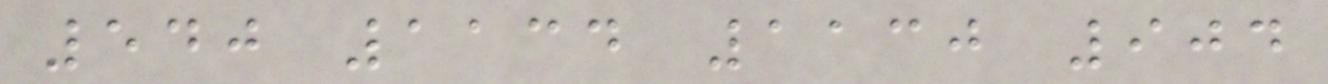540 1134 1130 904
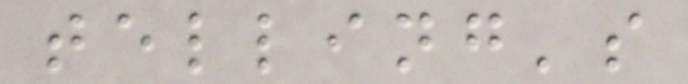telling's
